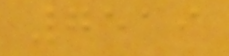7519
